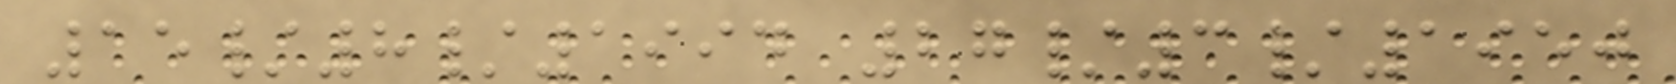15/8/1994 27/3/1950
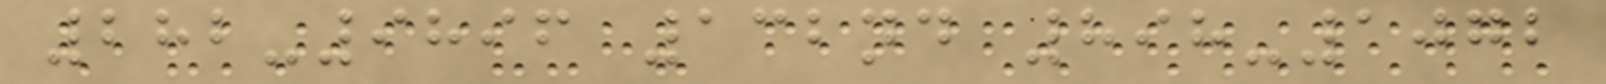282-9896 132nd 898-1072
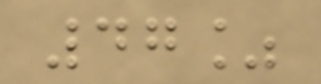47%
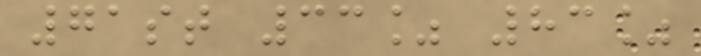71st 33% 83%
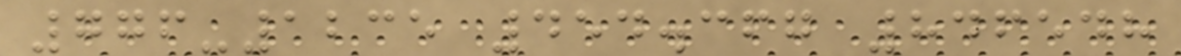776-1235 454.367 846548
